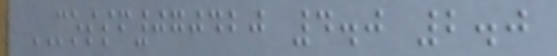MOSSF070420 4.0 2.0
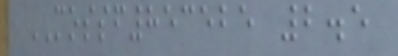MOSSF853525 2.5
